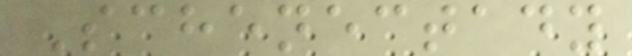Schenectady
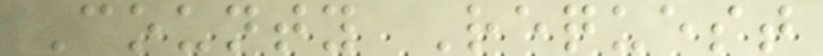County Request
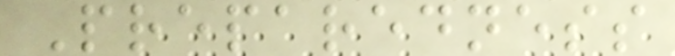Preparedness
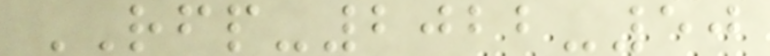RFP-2022-50
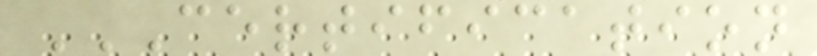CERTIFICATION
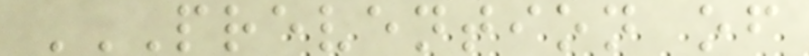PREVENTION OF
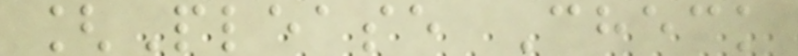[Please Check
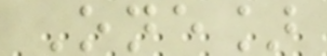One]
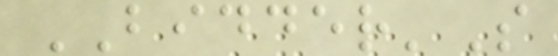BIDDER'S
